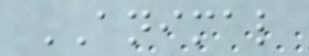ANIMAL
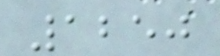1250
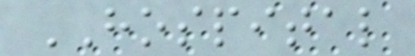HOSPITAL
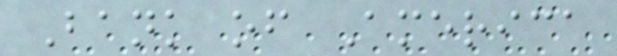Bank of America
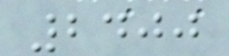2400
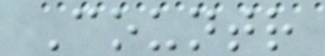Countr
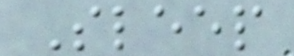Sleep
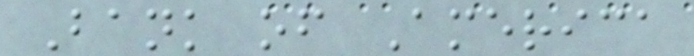Bank of America
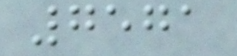7571
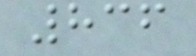836
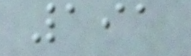191
